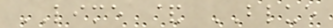LIME & BLUE
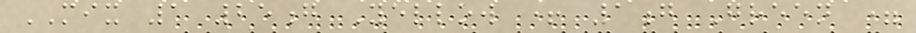MIX 1 25g Yellow + 1g Green =
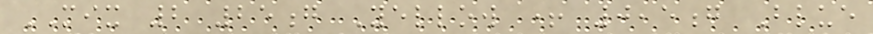MIX 2 25g Yellow + 0,5g Blue
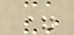=
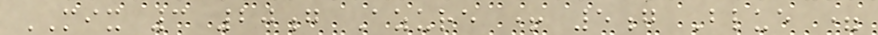MIX 3 20g Azure + 5g Blue =
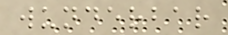wunderbar
